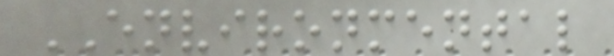ENVIRONMENTAL
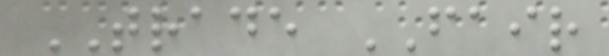TRADE FAIR
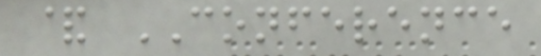& CONFERENCE
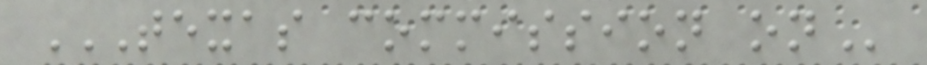TEXAS COMMISSION ON
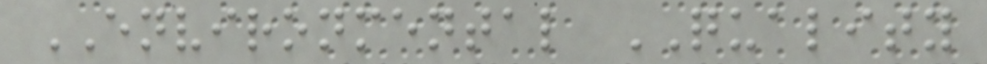ENVIRONMENTAL QUALITY
